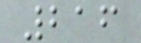216
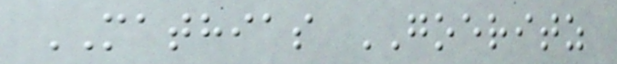MATHIAS GOERITZ
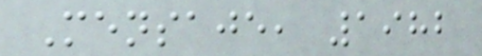Mensaje, 1982
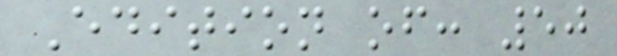Edition of: 50
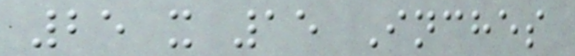25 x 15 Inches
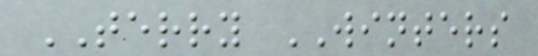TERRY WINTERS
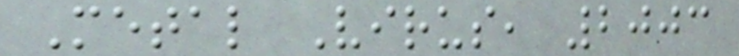Metal Virus, 2003
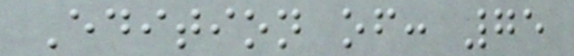Edition of: 75
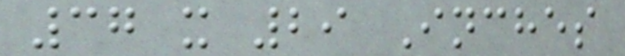37 x 29 Inches
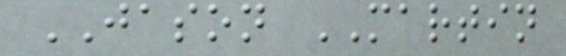JASON MARTIN
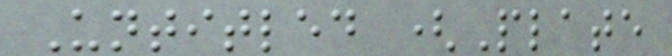Untitled (Plate
